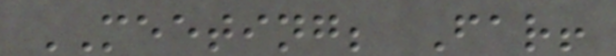MEETING; Far!
